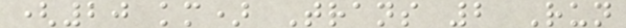(20 km) Trans 2 Run
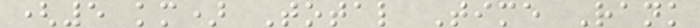(5 km) Total Time Rank
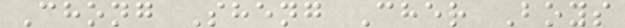Chong Sheng Cher Boys
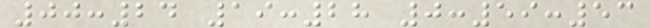00:24 19:28 0:59:53
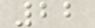22
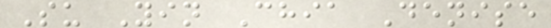Su Yin Chia Denise
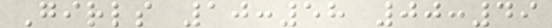Girls 10:58 00:49
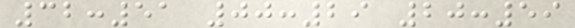32:51 00:29 20:59
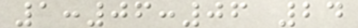1:06:06 24
